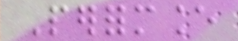Performance
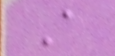A
